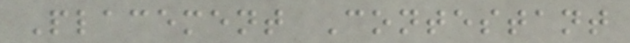Placement Contestant
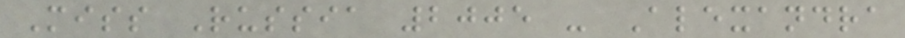Miss Russia 2005 - Alexandra
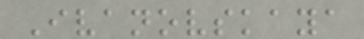Ivanovskaya
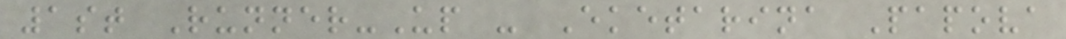1st Runner-Up - Eketarina Papova
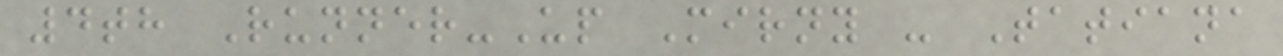4th Runner-Up Mirny - Tatiana
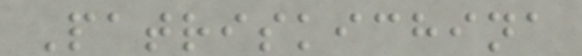Patriskichina
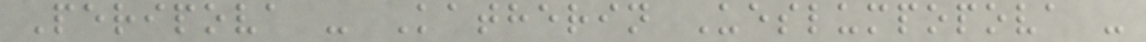Peripova - Katherin Ueslumpopova -
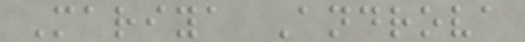Mariya Androva
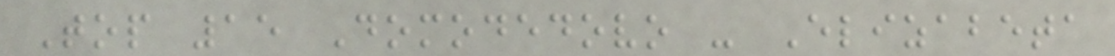Top 15 Domodedovo - Elizabeta
